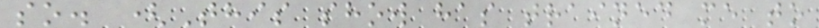so. (This show has trained me to
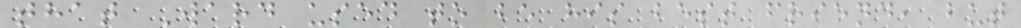that Ward used to be his best friend, but
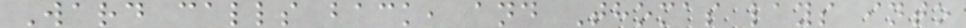Ward calls back, and Thomas lays into
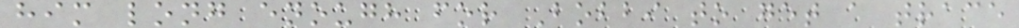him long enough for Bobbi to get a trace
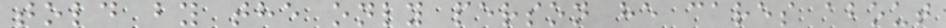told by the only person he cares about
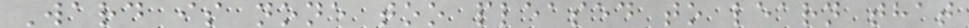Ward is none too pleased to learn that
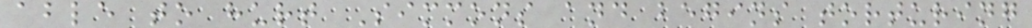able to hurt Simmons and begins torturing
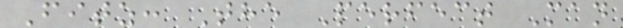Fitz: The Perfect Man
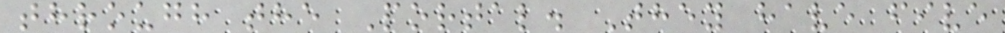through the Portal. They have five
